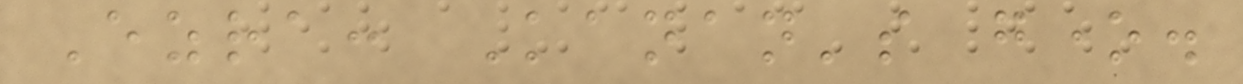Ezra: Kanan's gone.
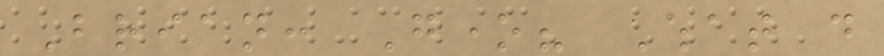Brian: Gone? What do
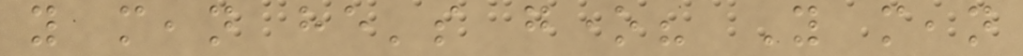you mean he's gone? You mean
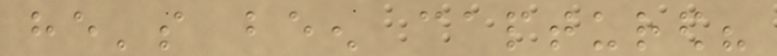he's been captured?
